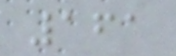161
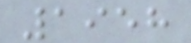1958
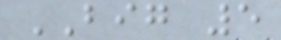BIG 5
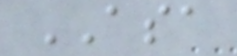ASA
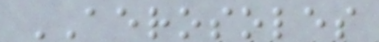AEROSOLES
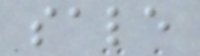sale
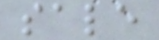sale
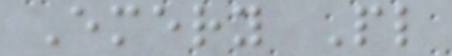Emery Pl
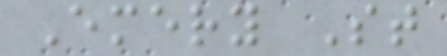Emery St
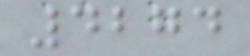4274
